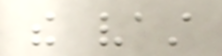the vast
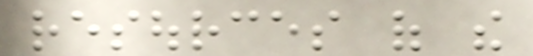resources of the
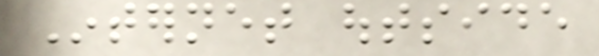Internet outside
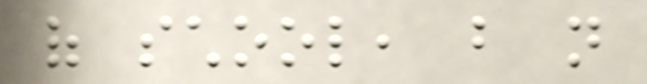of school, but not
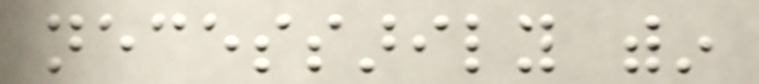necessarily within
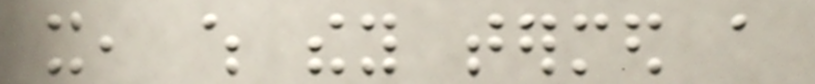it, which they termed a
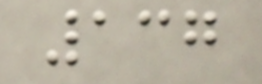137
